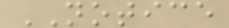NOTICE
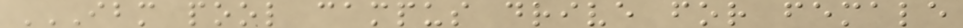IBM POOL CAMPUS DRIVE FOR FEMALE
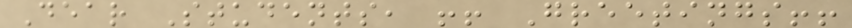Dear Students, !! Greetings!!
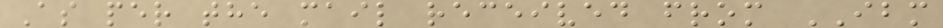As per the mail received from IBM
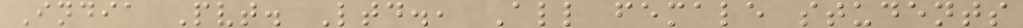India Pvt. Ltd., All female students
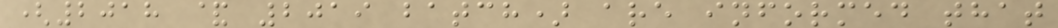(2018 & 2019 batch) are informed that
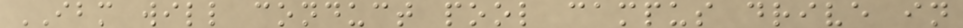IBM will conduct pool campus drive in
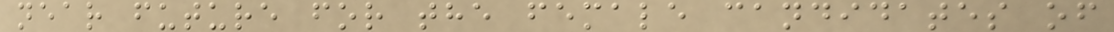near future for the female candidates of
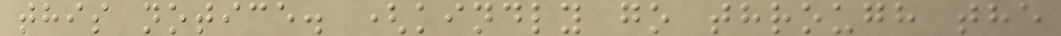this notice. (kindly go through the
